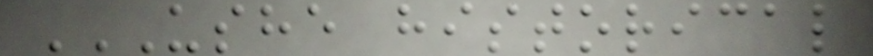USHE HISTORICAL
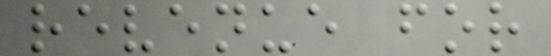revenue for
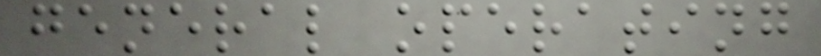general operating
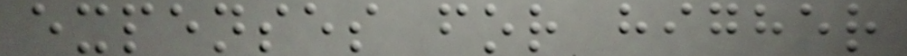expenses for higher
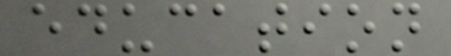education
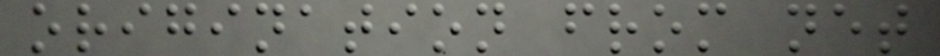origination from net
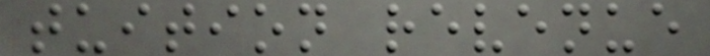tuition revenue
